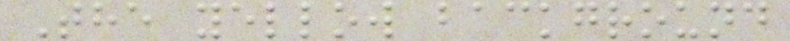The yellow background
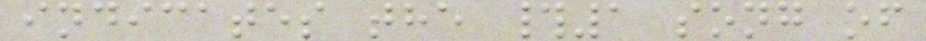indicates the #1 song of
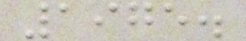1975.
